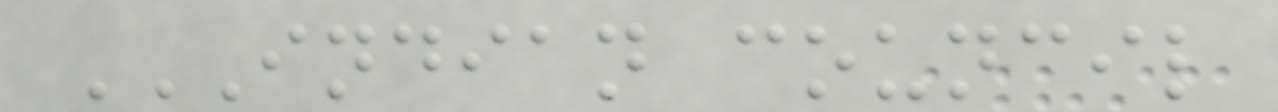INDIAN COUNCIL
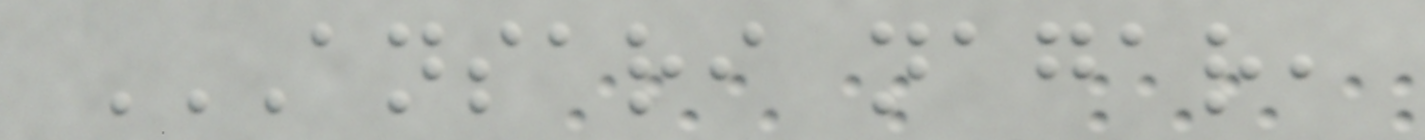ANSARI NAGAR,
